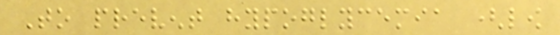To prevent hypoglycemia (low
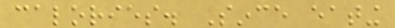calories. Since eating
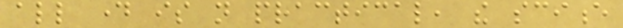all day is not practical, the science
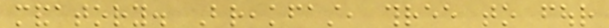mandatory. Breakfast, three to four
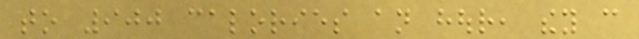to 900 calories an hour, they can
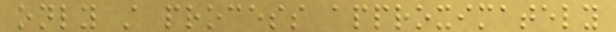only still process approximately
